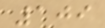109
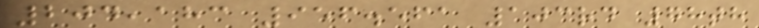204,183 956.561 103rd 78th
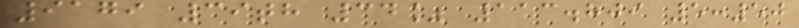9179 39th 34% 113.809 5:50
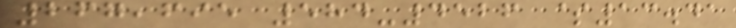267,695 584-4526 $13.41
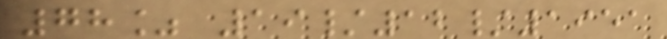78% 19/12/1951
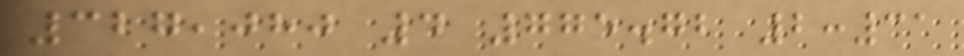327,080 4 775.72 2:31
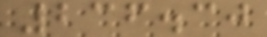236.30
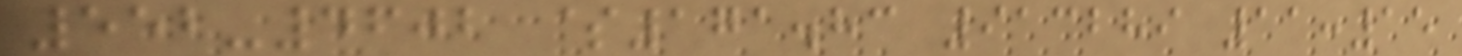552-4602 $171.83 913289 11:15
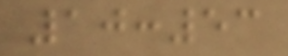10:53
